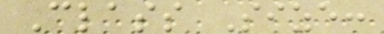Class Size:
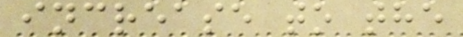increase to the
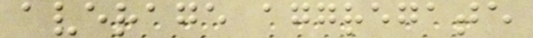average aggregate
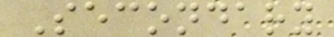Secondary
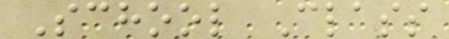School Class
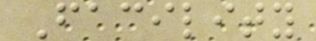Facility
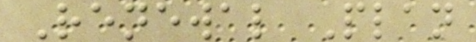Renewal Plan
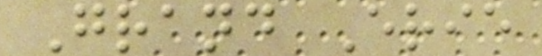Grand Erie
